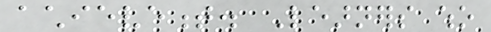achievement. Learners who
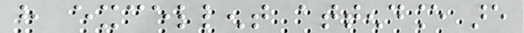have excellent attendance are
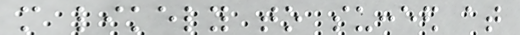more likely to succeed at
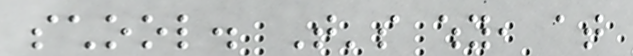school. That's why, at
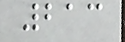213
